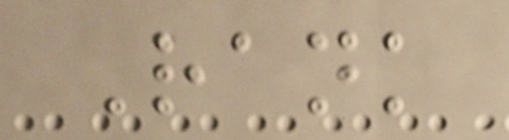Rank
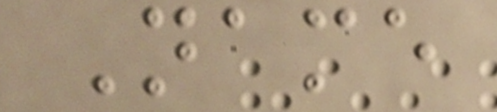Name
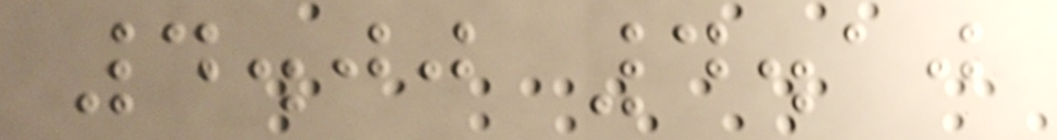4.00 4.10
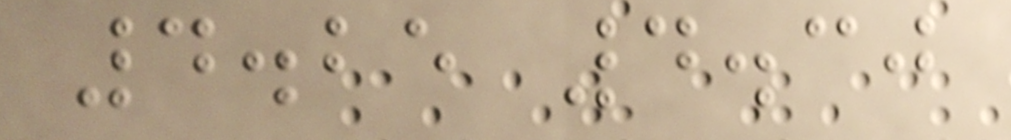4.25 4.30
